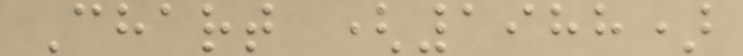Chart (1988)
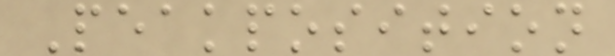Peakposition
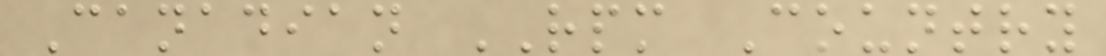Canadian RPM Country
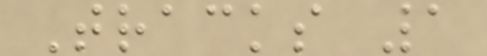Tracks 1
